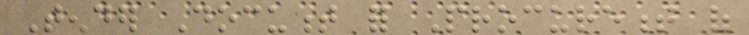Tender Document for Procurement of
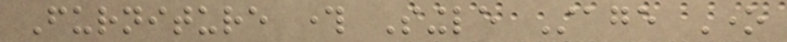Furniture through Single Stage One
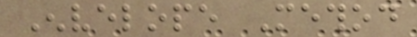Envelope Method
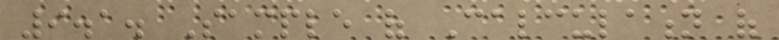9.1. Sample of Calculation of
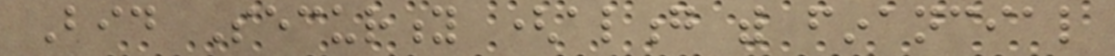Bid Security (along with financial
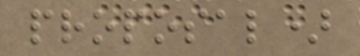proposal)
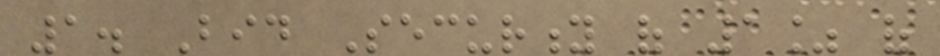1. Bid Security of 1% of
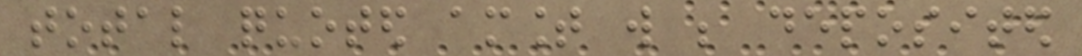total quoted amount will be deposited
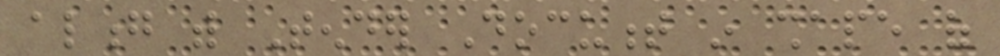along with Tender Document in shape of
